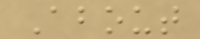About
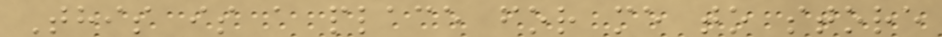This is a place for me to store
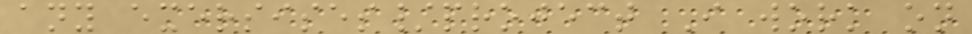any exersises/project I work on
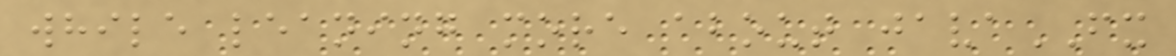while leaning more about javaFX
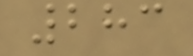283
